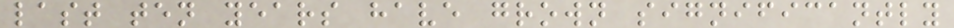last ten years have grown significantly
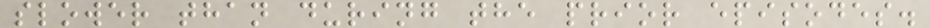slower than during the prior episodes.
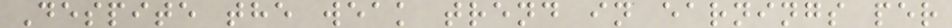Despite the weak trend in earnings per
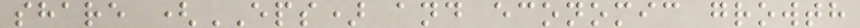share (EPS) and economic growth
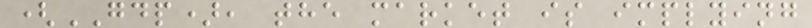(GDP), the market is implying
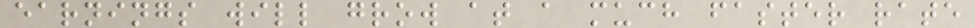earnings will grow at a much faster rate
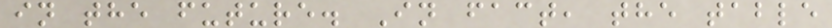in the future. In fact, the table
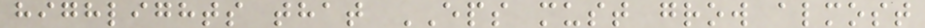highlights that EPS must grow almost
